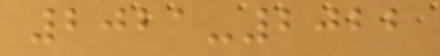2021-2022
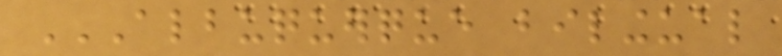ALBUQUERQUE BILINGUAL
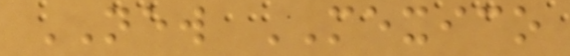NEW MEXICO
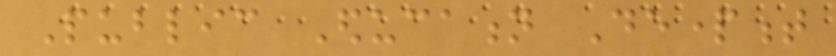Public Education Department
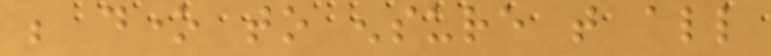be done to ensure that all
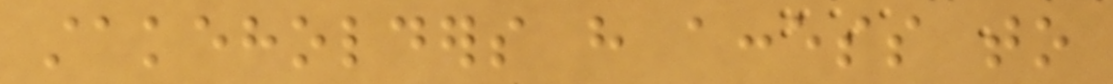stakeholders have access to
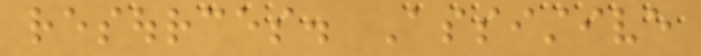resources. Assistive
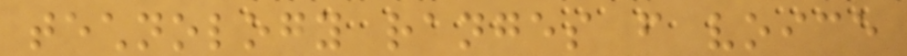technology ranges from voice
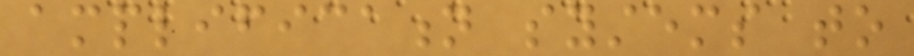amplification systems to
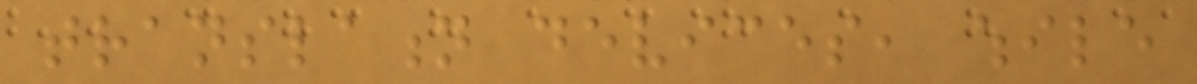translation devices, while
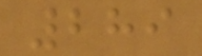289
